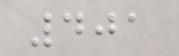401
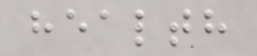health
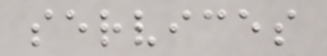services
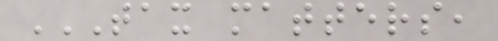TAX MATTERS,
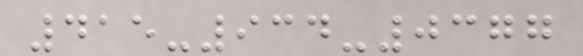415-934-0377
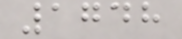1748
